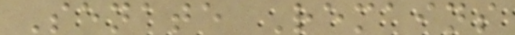Senate Remains
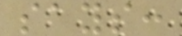says:
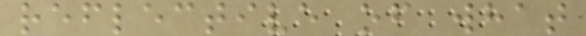reflective of what
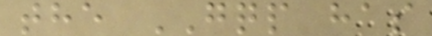the GQP has
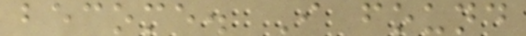become. I found
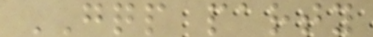GQP party
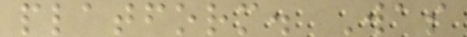platform. Was
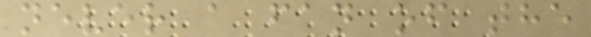never a fan of the
